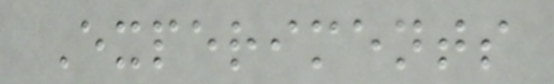Experiments
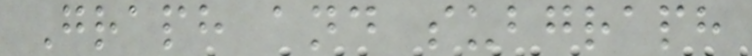Graph and subgraph
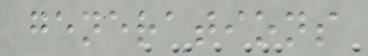generations
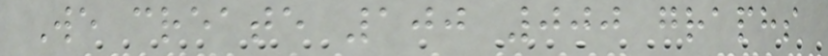We create 100 000 graphs
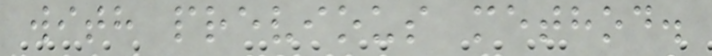with previous method.
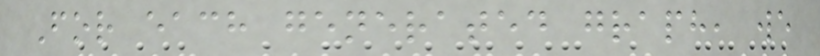For each generated graph, we
